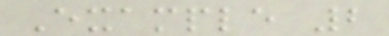Example 2
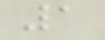1
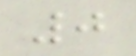0
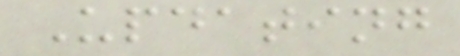Updating
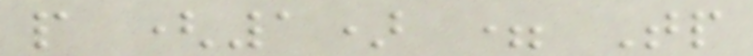p (1) = Tp
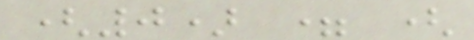(0) = (
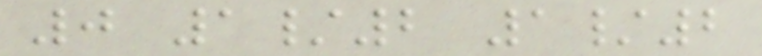0 1/2 1/2
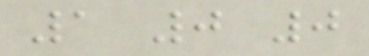1 0 0
